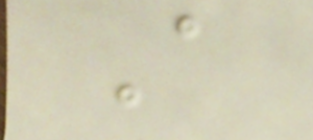A
